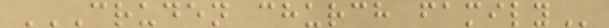CRUDEN CHURCH FAMILY
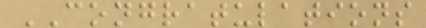CONGRATULATIONS
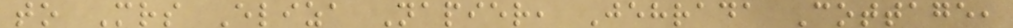to Mrs Eliza Napier, Jehrada Cottage,
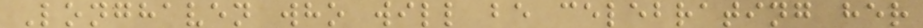Longhaven who will be celebrating her
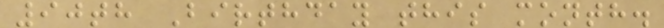90th Birthday this month.
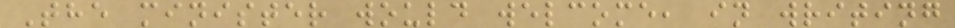The minister would welcome, in writing
